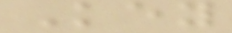Key
